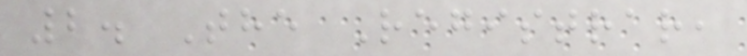2. The Registrar,
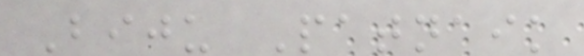Biju Patnaik
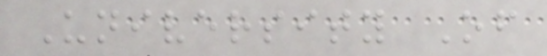University Of
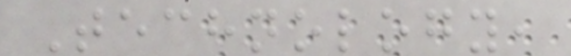Technology,
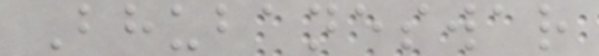Bhubaneswar
